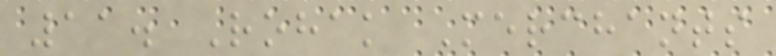11. Rohak Merchants
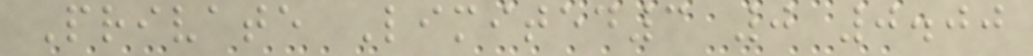Private Limited3 0 0.00
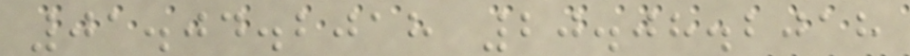01.04.2018 20.08.2018
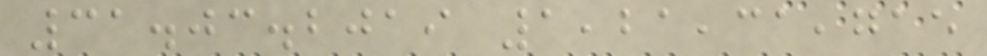31.03.2019 1,21,31,715
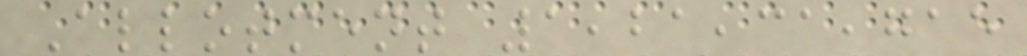Allotment 1,21,31,715
